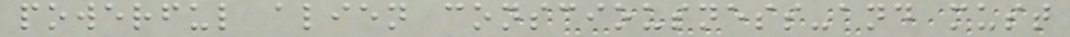powerful alien consciousness-and must
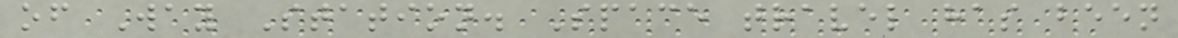of Way Station. Space travel has been
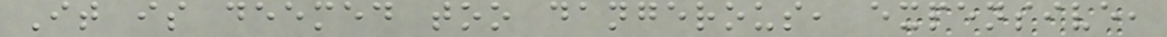It is deemed too dangerous, expensive,
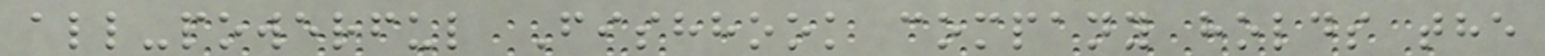all-powerful Fishhook company holds the
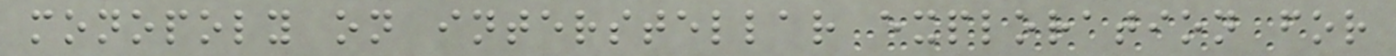monopoly on interstellar exploration for
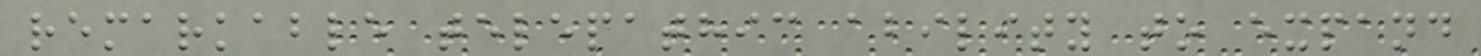remarkable telepathic ability to expand
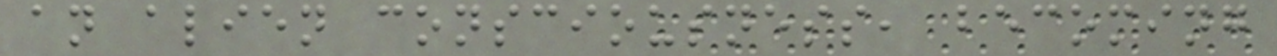an alien consciousness, becoming
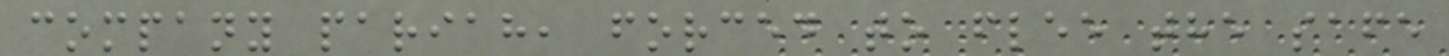company pariah, forced to flee the safe
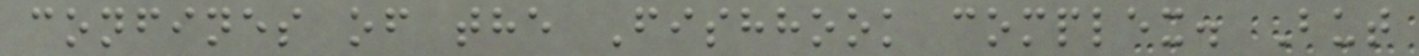confines of the Fishhook complex. But
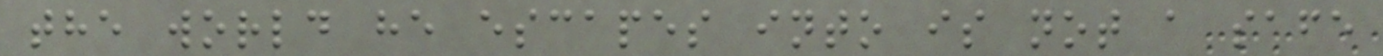the world he escapes into is not a safe
